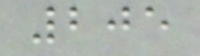205
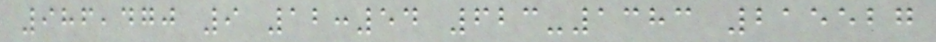986,470 9 12:54 623-1383 215527
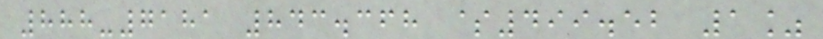888-7181 843.368 $499.52 1%
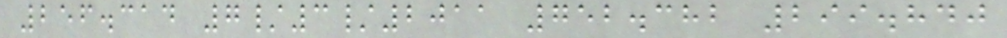256.314 7/3/2011 752.382 299.840
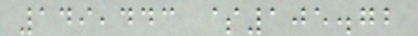149,443 $105.72
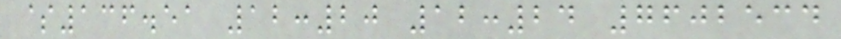$136.51 12:20 12:24 7602534
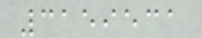3159531
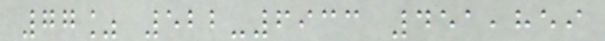77% 522-6933 451,859
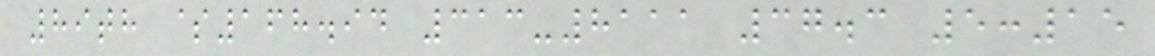89th $168.94 313-8111 37.3 5:15
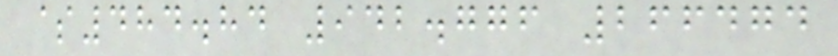$484.84 942.776 266474
